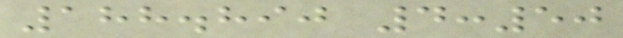188.890 4:50
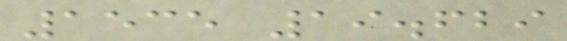1535 19.629
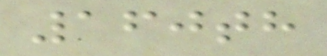160th
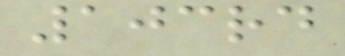103rd
